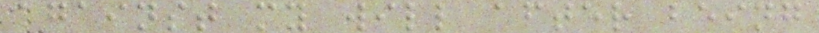against my will after being
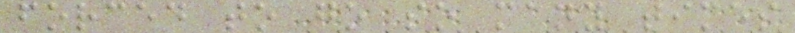forced to go so many times
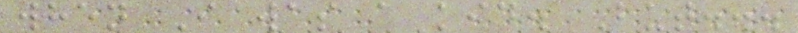when I was a kid. But...
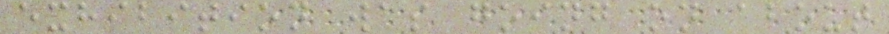exhibition was going on about
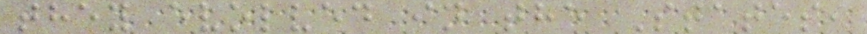they evolved in the States,
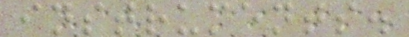instruments.
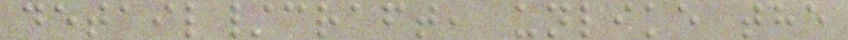detail/craft, unlike the
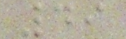49
